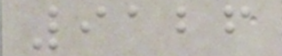9126
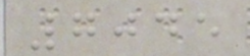7045
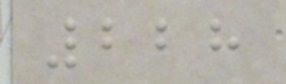228
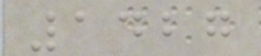1427
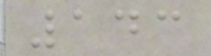143
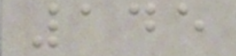145
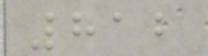812
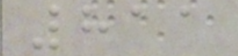811
